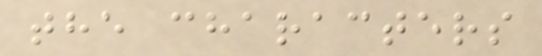the characters
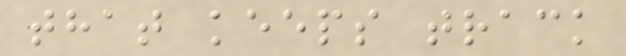that keeps track
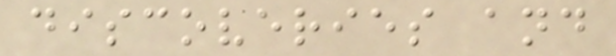discoveries and
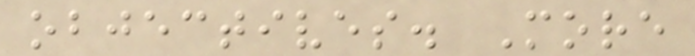objectives. More
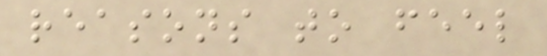reasons to feel
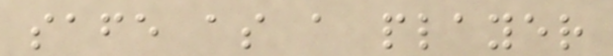safe as a player
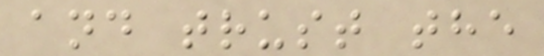and trust the
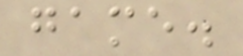game.
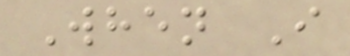When I
